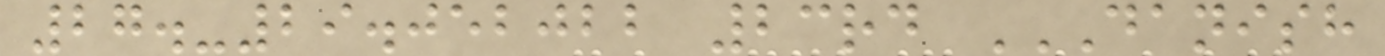27.-29.052022 23rd DANISH
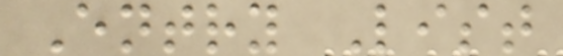Entry List
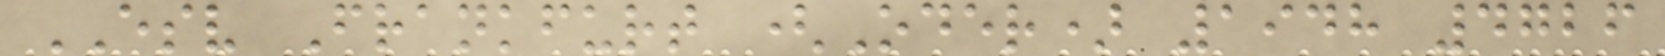ESV Frankfurt (Oder) 1948 4726
